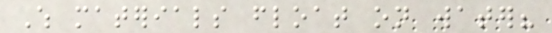Which materials float on water?
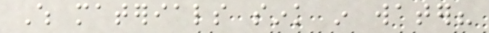Which materials sink in water?
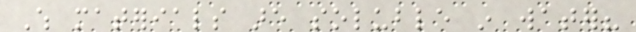Which materials are soluble in water?
